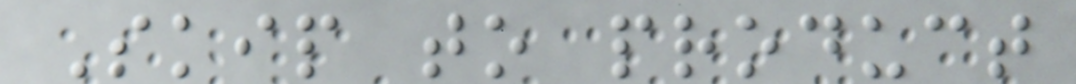Skip to product
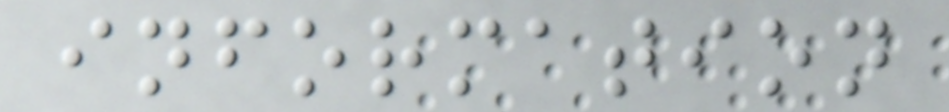information
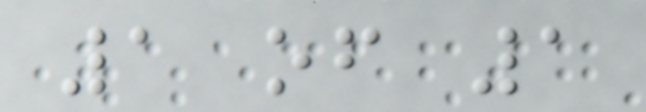1 of 1
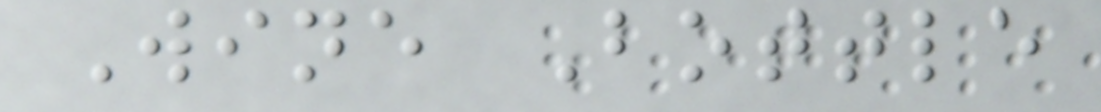Wine Bottle
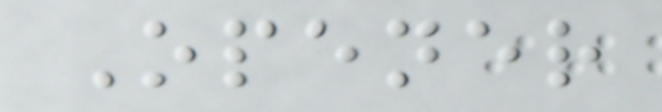Opener
